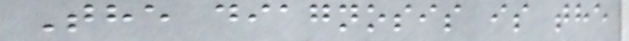The diagnosis is the
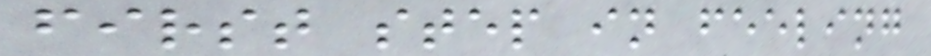first step in feeling
